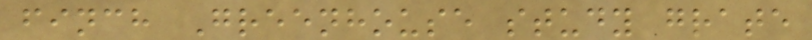finch Greenhouse study grate
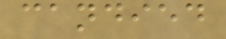candied
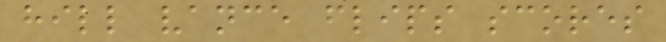hill vance flips scores
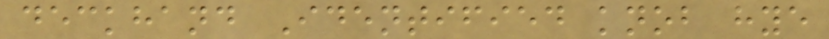deckhand Identified knob hye
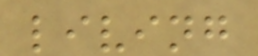living
